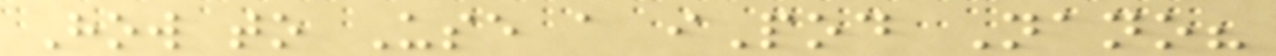How to Use a iPod Nano?
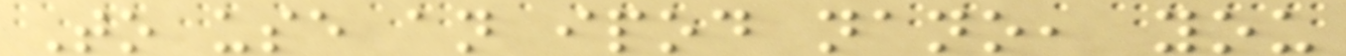To use an ipod nano, you
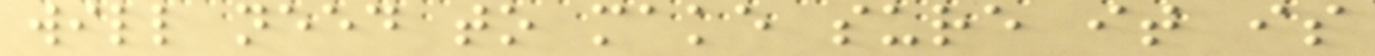will need to make sure it is
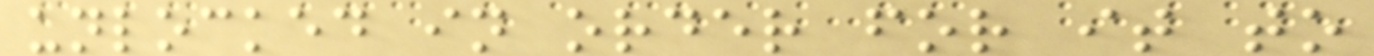unlocked in order for it to
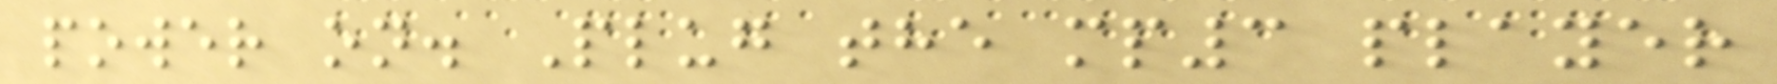power on. Plug the mp3 player
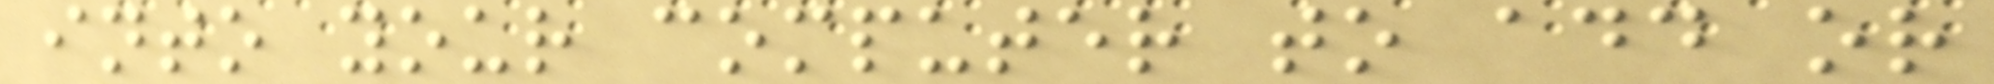into your computer to add or
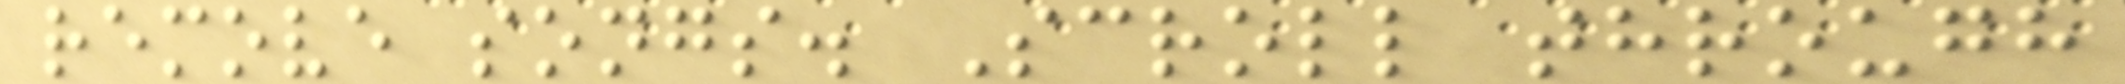remove songs. Scroll through
